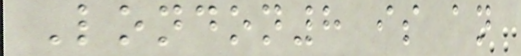London8 is an
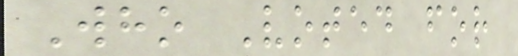Who Voted for
